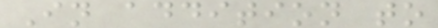In addition to
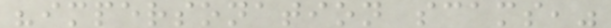"impersonation scams,"
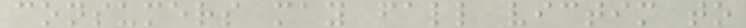consumers may fall victim to
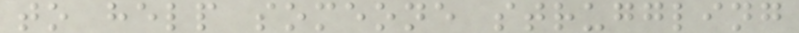to help someone struggling
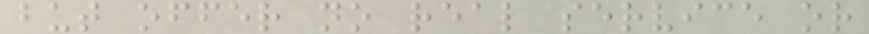but offer no real service or
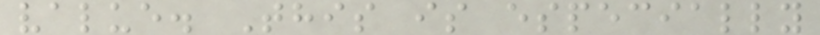value. This is especially
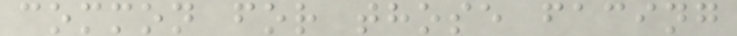common for those facing
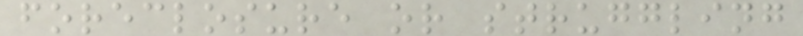foreclosure or struggling
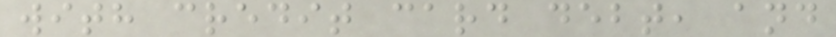with credit card debt, and
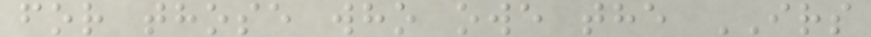for those who owe the IRS
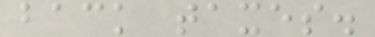back taxes.
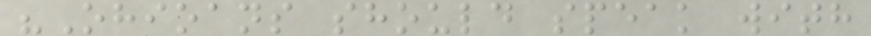"Ohioans should speak with
